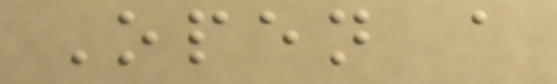Open a
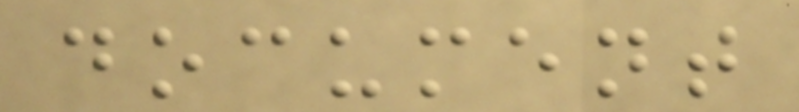document
